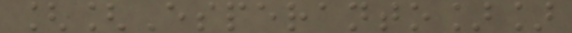[[Esperanto]]
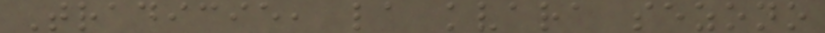Tradicie, la kvara sezono
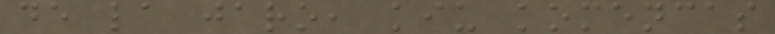de la jaro, kiu komencas
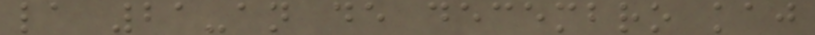la 21-an de decembro kaj
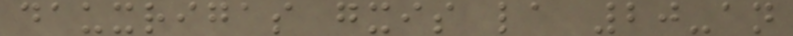dauxrigas gxis la 20-an
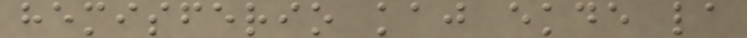hemisferio kaj ekde la
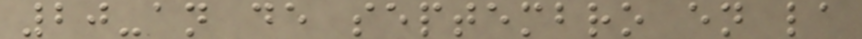20-an de septembro en la
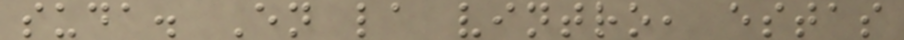suda. En la vintro, estas
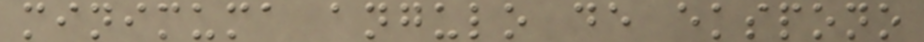minimuma angulo de ekspono
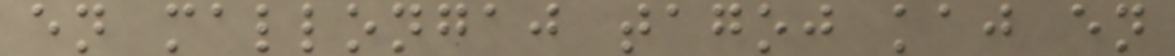en mallongaj tagoj kaj en
